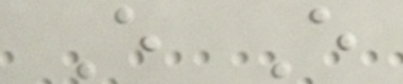E E
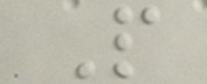P
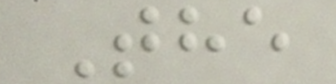The
